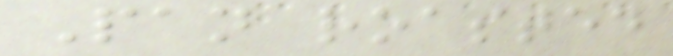Pan roasted
